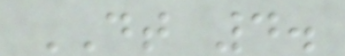DT 4.
